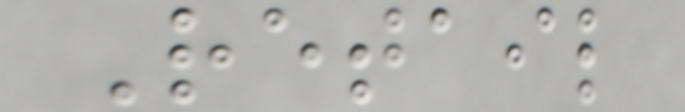Retail
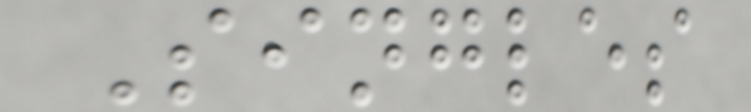Singles
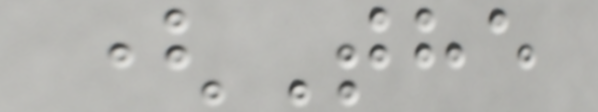(The
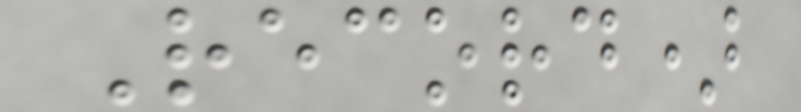Record)
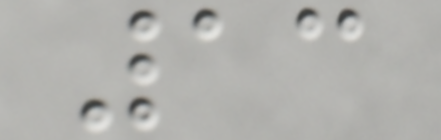13
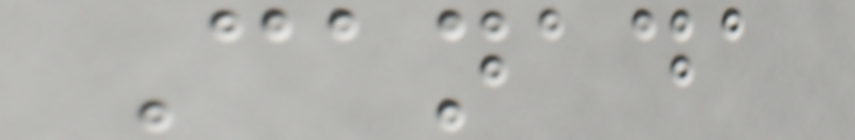Canada
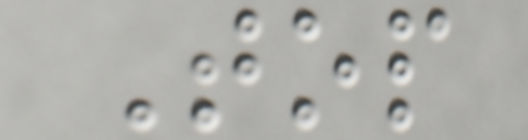Top
